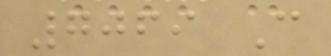7069 C
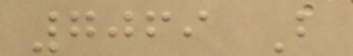7069 B
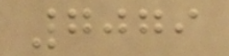7079
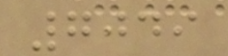7049
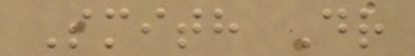Smith Dr
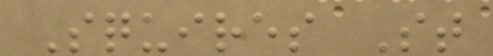Squires St
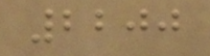2200
